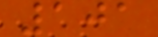101
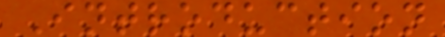Introduction
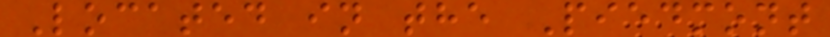Located in the Piedmont
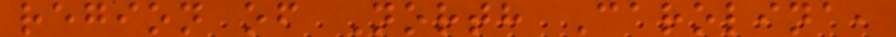region of North Carolina,
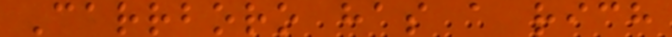Carrboro has a rich
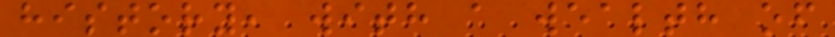history, with a wealth of
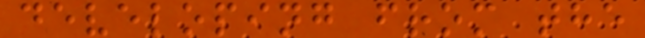developing from the
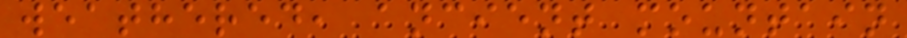weathered, ancient mountain
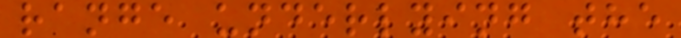range underlying the
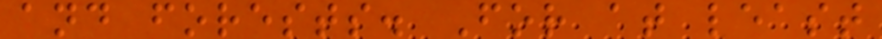and forests. For at least
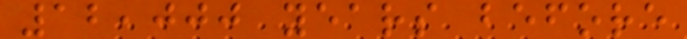12,000 years before
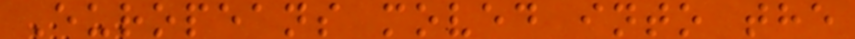Europeans moved into the
